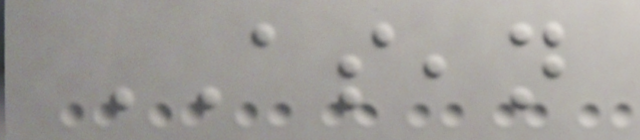ASEAN
